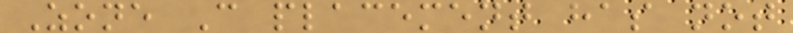Zone C placement has not
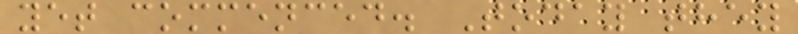yet commenced. Today they
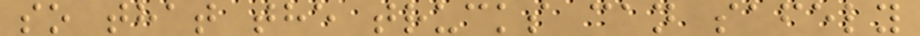so that the trucks can safely
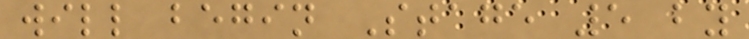will begin Stage 5 by
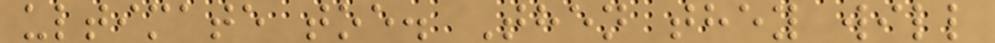ultimate toe. Then they will
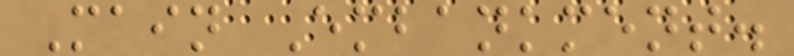Main Embankment.
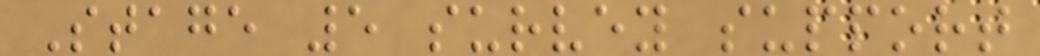Stage 5 survey support
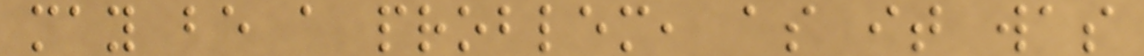may be a problem, as it was
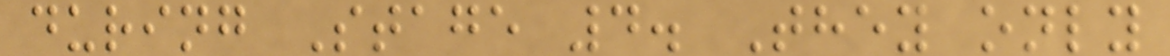during Stage 4. They only
